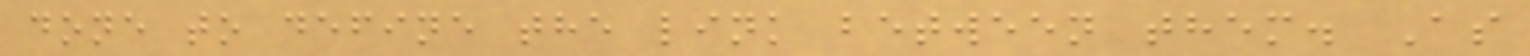done to define the link between them. As
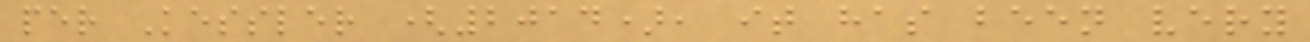per Kessler (2014), it has been very
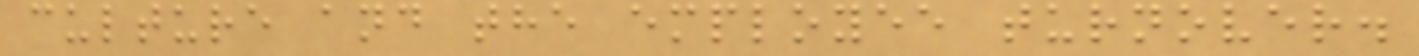culture and the employee turnover.
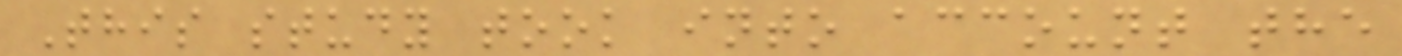This study took into account the
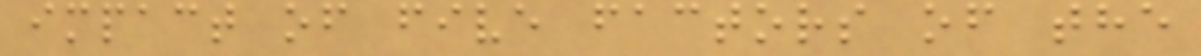impact of five factors of the
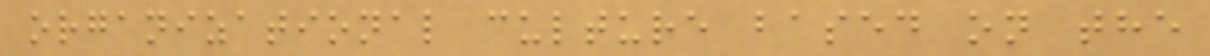organizational culture based on the
